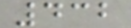432
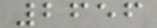2656
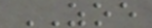ZOE
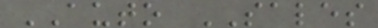AUTO SALES
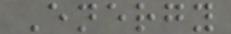Energy
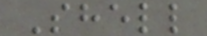Shell
